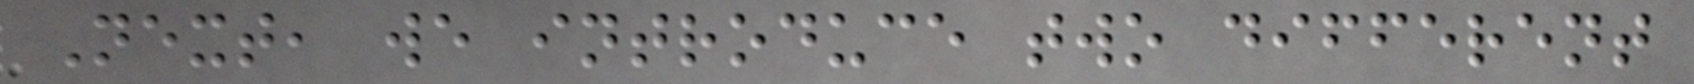Next, we introduce two different
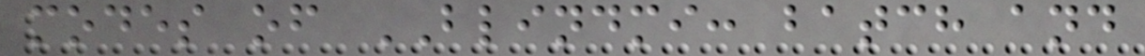modes of BLINDMI: batch and
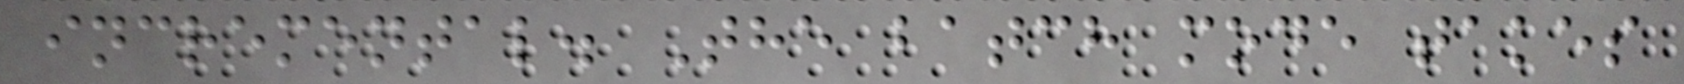incremental. The batch mode takes
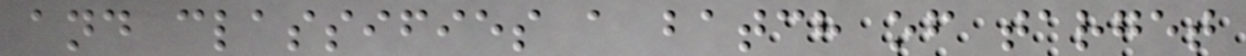and classifies a batch of target
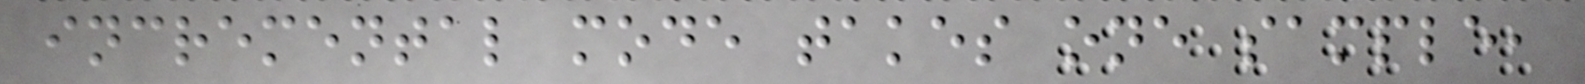incremental mode takes one sample,
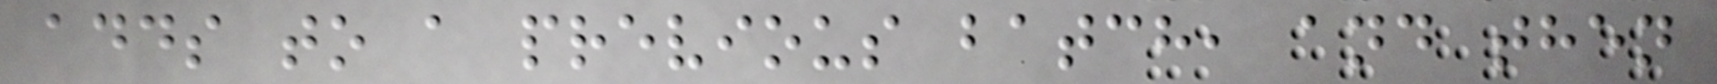adds to a previous batch, and then
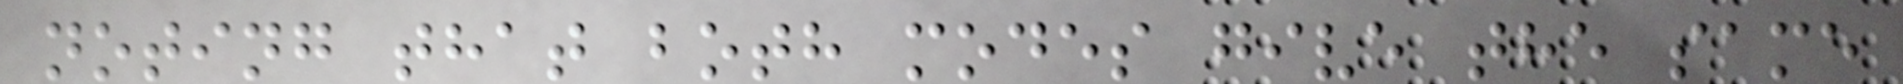noting that both modes give the same
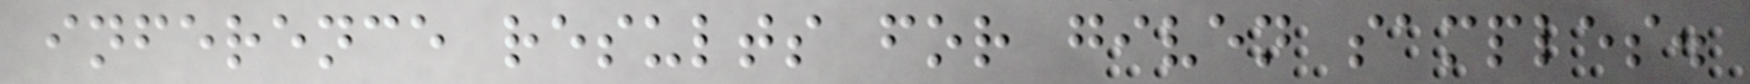inference results for given samples.
